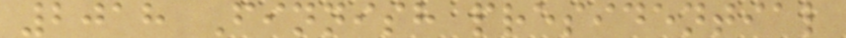2018 Finnish presidential
